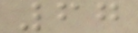67
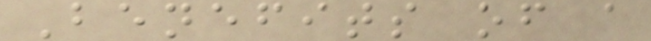Benefits of a
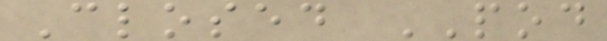Closed POD
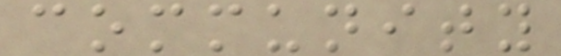community
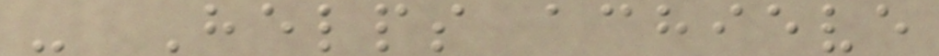- Helps achieve
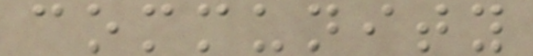community
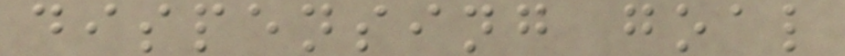dispensing goal
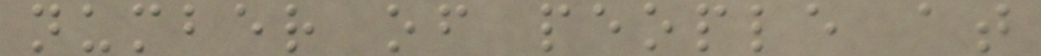number of people at
